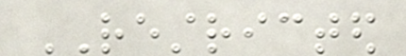RESTRICTED
